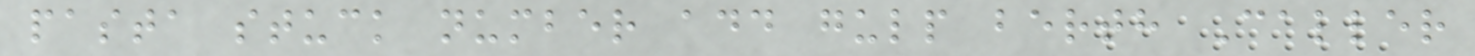pasta stuck number add gulp berth Caller
